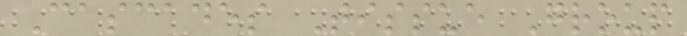Cascades Tissue Group
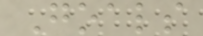Goals
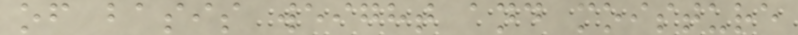of basis weight and moisture
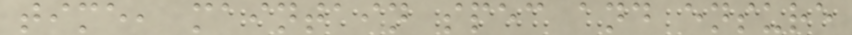time, maintain spec and ensure
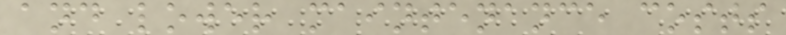and lower maintenance costs
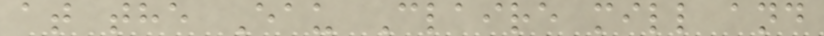at the Eau Claire mill and
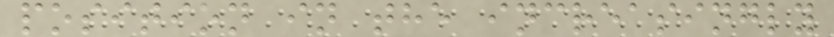position in the increasingly
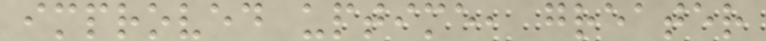improved uptime, greater
